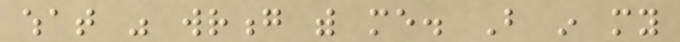what was wrong with me. But in my
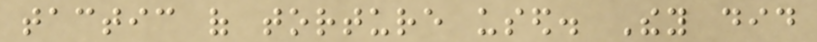tactic of torture used. They did
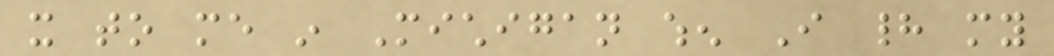it to me in Michigan when I had my
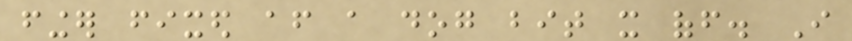finger fixed after a dog bit it off. I
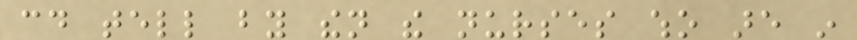could tell by then the nurses who are in
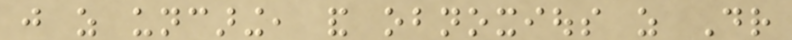just as uncaring, and obnoxious as Dr
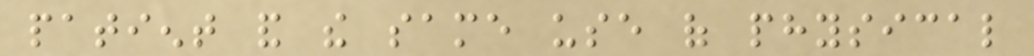patient and the same use of physical
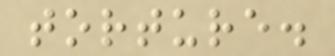torture.
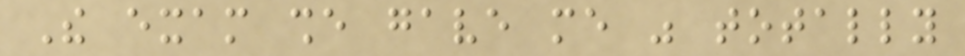The exam she gave me was totally
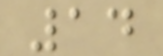14
